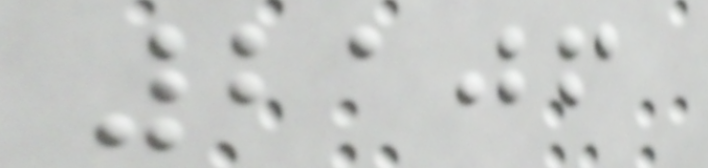2106
